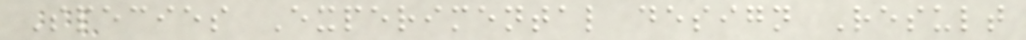Species Experimental design Result
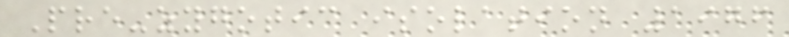Pre-zygotic isolation 1976
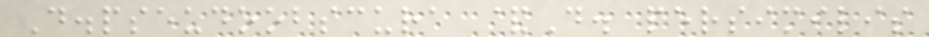D.pseudoobscura &D. persimilis
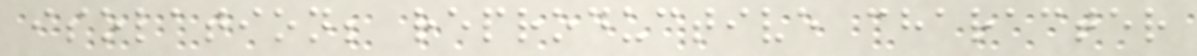isolation; reproductive character
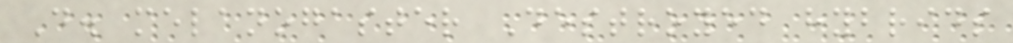D. melanogaster Destroyed hybrids
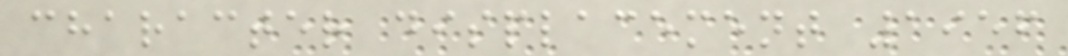character displacement 1956
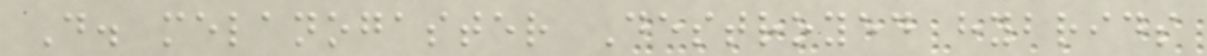D. melanogaster Destroyed hybrids
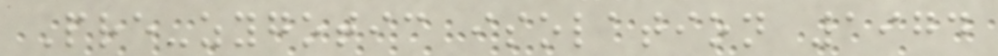Pre-zygotic isolation 1974
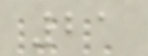21
